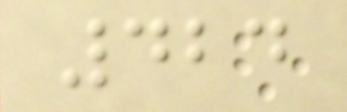424
